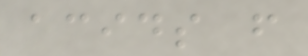acids from
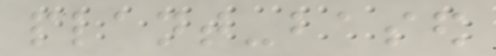plant-based
